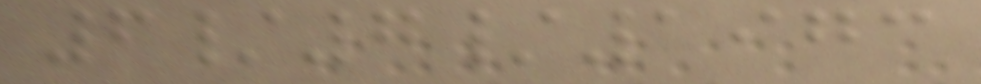6/7/1973
